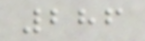286
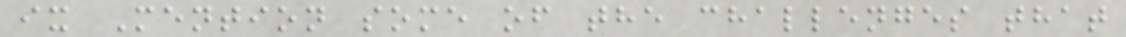ix Mention some of the challenges that
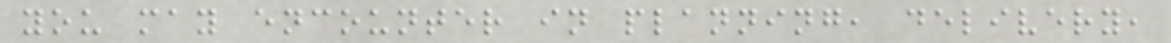you may encounter in planning, delivery,
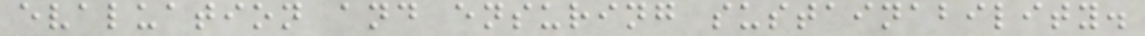evaluation and ensuring sustainability.
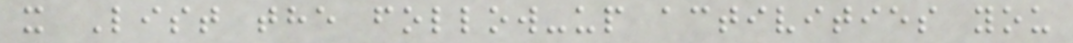x List the follow-up activities you
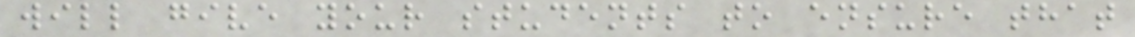will give your students to ensure that
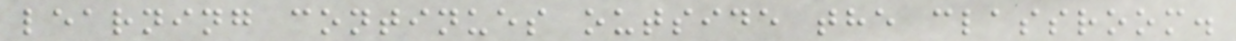learning continues outside the classroom.
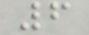6
